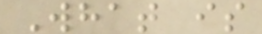What is
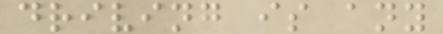driving is any
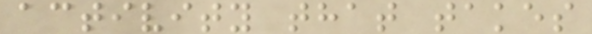activity that takes
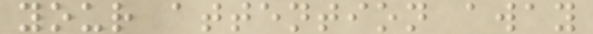your attention away
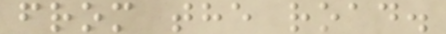from the road.
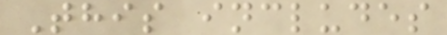This includes
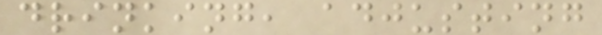drinking, adjusting
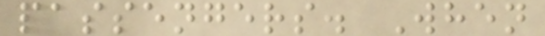passengers. When
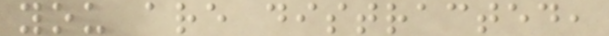you are distracted,
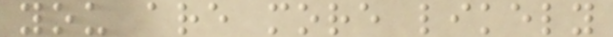you are more likely
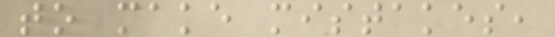to make mistakes,
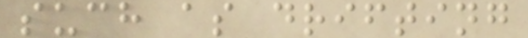such as drifting
